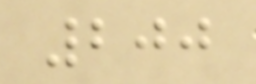200
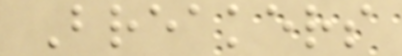Breakers
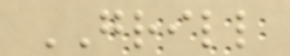GRILL
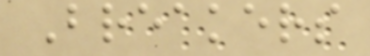Breakers
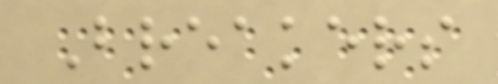Breakers
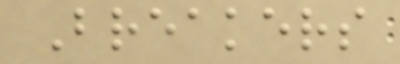Breakers
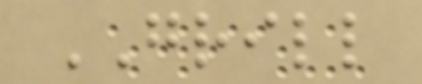GRILL
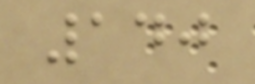140
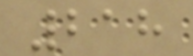218
